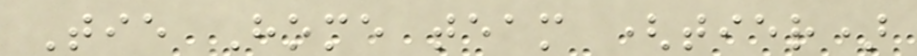Tie Home team (tier)
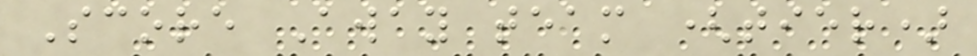Score Away team (tier)
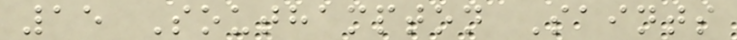15 Southampton Saints
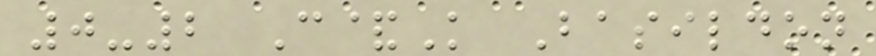0-2 C&K Basildon
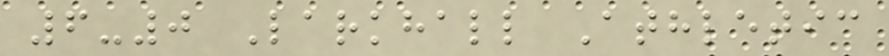6-0 Larkhall Athletic
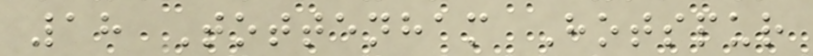18 Tottenham Hotspur
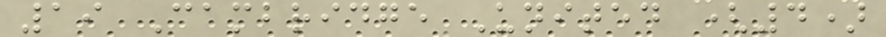19 Cambridge United (4)
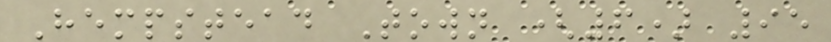Hempstead Town (6) 95
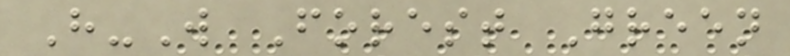H-W Forest Green
